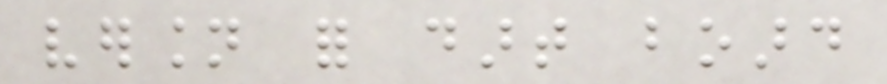version for dart board
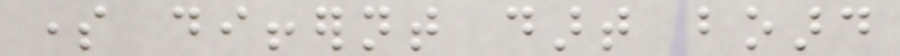some differnt dart board
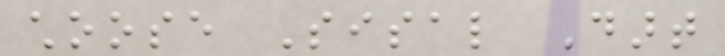choose Sisal Dart
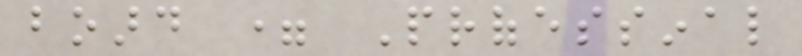board = Professinal
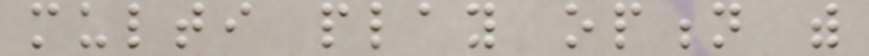multi play option with
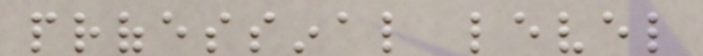professinal level
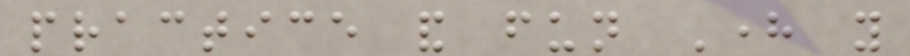practice and fun Here you
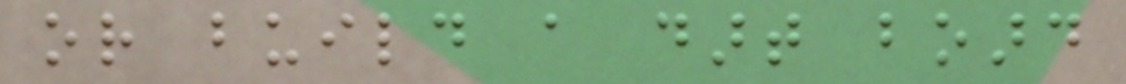or build a dart board
